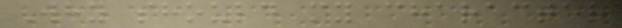Why should my character
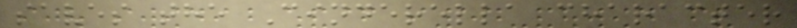saves the Cinderella character
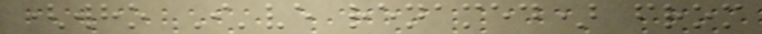(who I've renamed) from
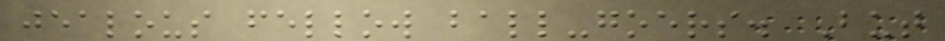jealous fellow ball-goers. But
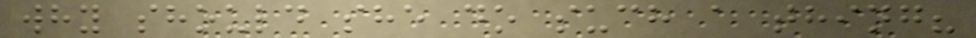why should she do such a thing?
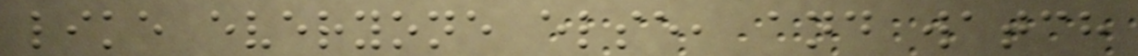like everyone else, and watch
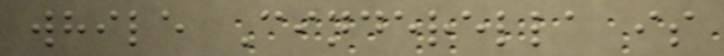while Cinderella is
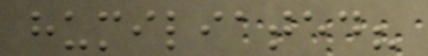humiliated?
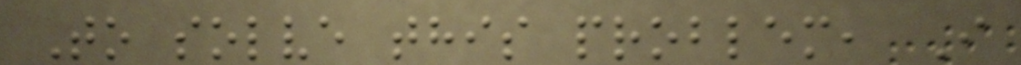To solve this problem, I
